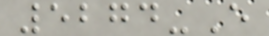5274-E
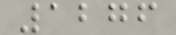1276
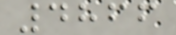4866
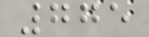775
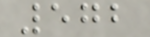572
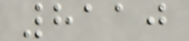8110
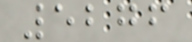5276
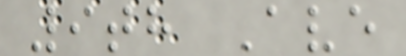9th Ave
